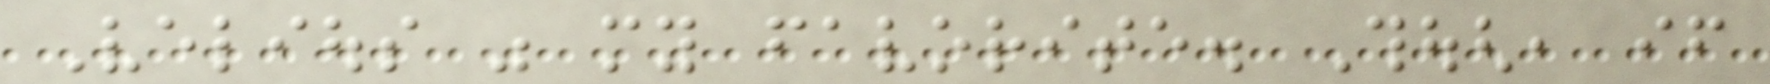Velious was my favorite. Though, if
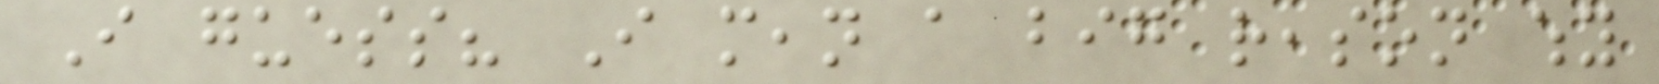I guess? I mean a big reason why
